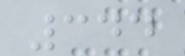344
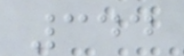344
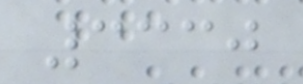3330
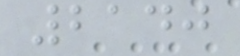2140
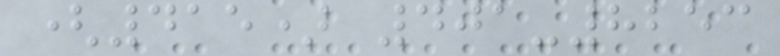(415) 401-8253
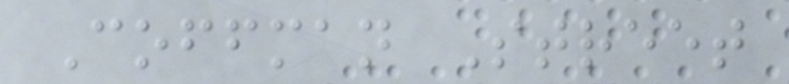Coffman Street
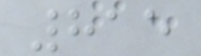815
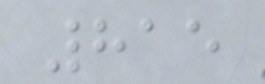815
